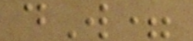dW=
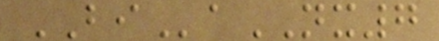BIaNX7
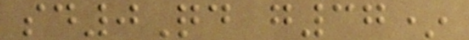sd0Qd g37*
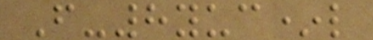F-8yuc*l
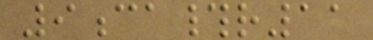9ca#r11
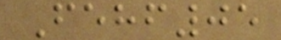Fehf05
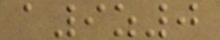a9z0
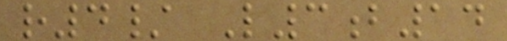r4/ L3b14
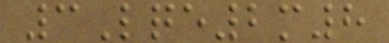3Lqe2m8
